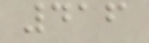416
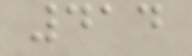414
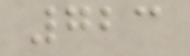723
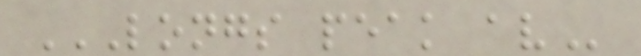LONGS PEAK AV
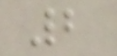2
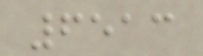6513
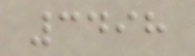3498
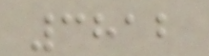3812
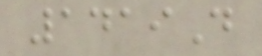1419D
